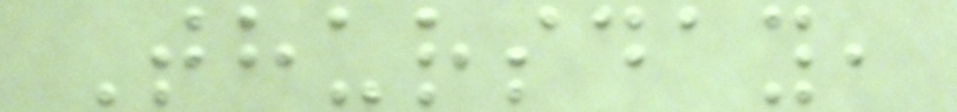Thursday,
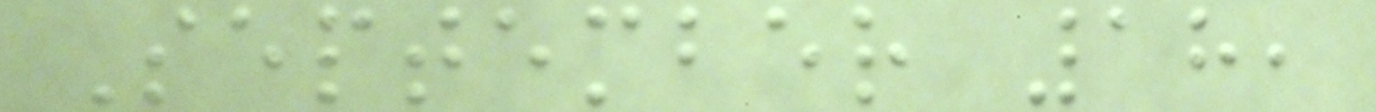September 18,
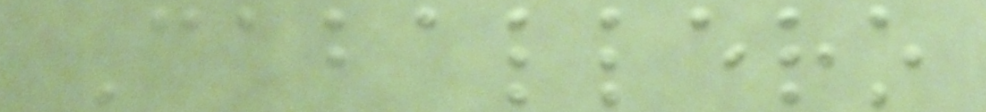Caballero
